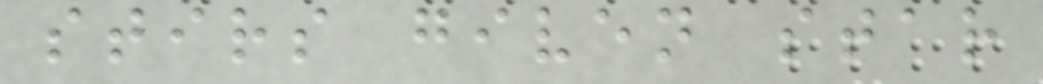stirs given star
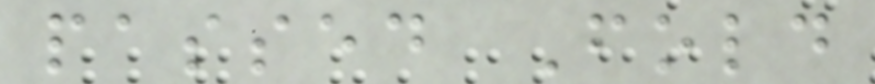passed Fold
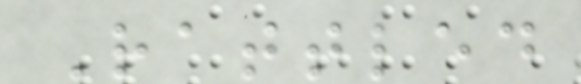Rattled
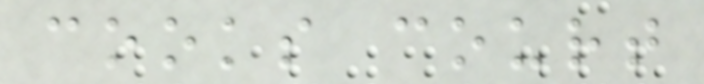cooks court
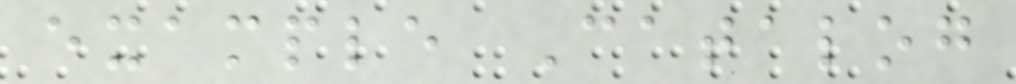example Catalog
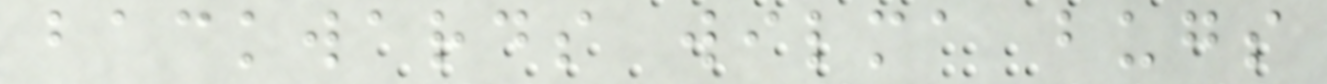backwards wilma bugs
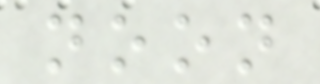noon
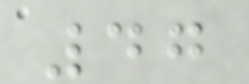47
